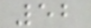52
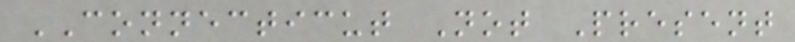CONNECTICUT Not Present
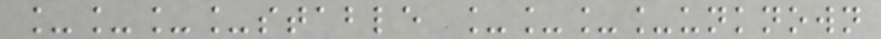____stable ____unknown
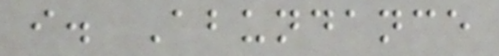i. Abundance
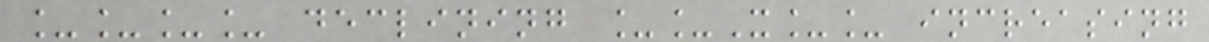____ declining __X__ increasing
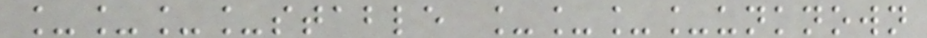____stable ____unknown
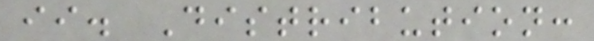ii. Distribution:
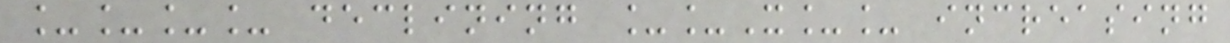____ declining __X__ increasing
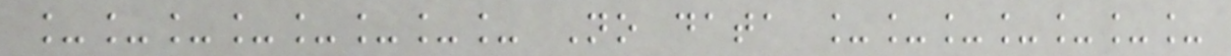________ No data _______
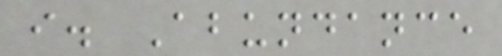i. Abundance
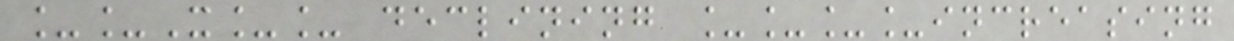__X__ declining ____increasing
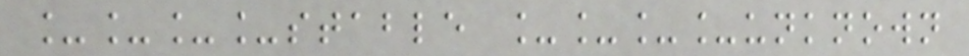____stable ____unknown
